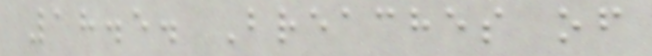18.5. Breaches of
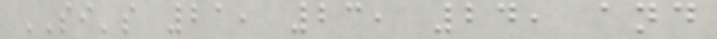SI's 21, 23, 24, and
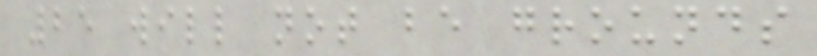25 will not be grounds
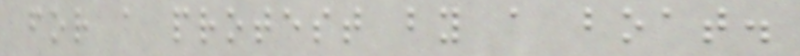for a protest by a boat.
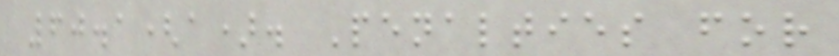60.1(a). Penalties for
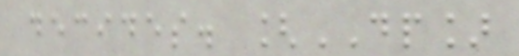decides. [DP]
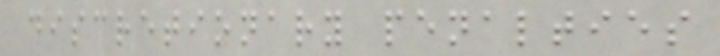discretionary penalties
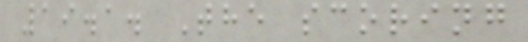19.1. The scoring
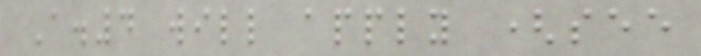A.4 will apply (see
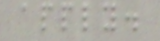apply.
